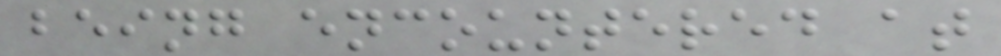being encountered at
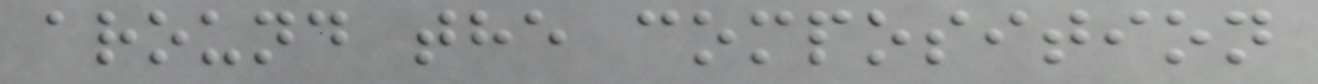around the composition
